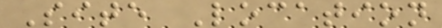Site Location
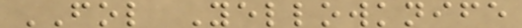FOL Yellowknife
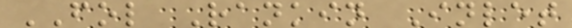FOL Rankin Inlet
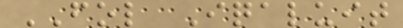FOL Iqaluit
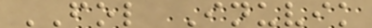FOL Inuvik
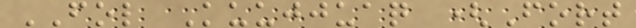FOL Kuujjuaq (Fort
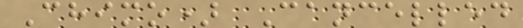Chimo) Cancelled
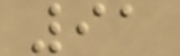91
